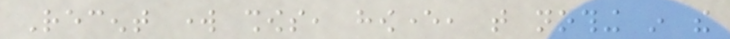Recent work shows, however, that nothing in the
